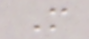M
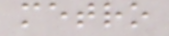metro
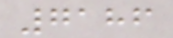7186
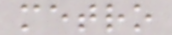metro
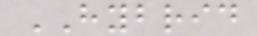HYBRID
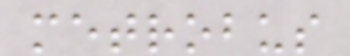metrobus
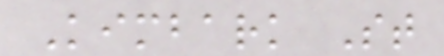Kimbark St
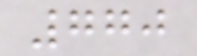770
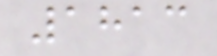1813
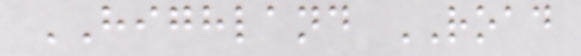HIGHLAND ROAD
